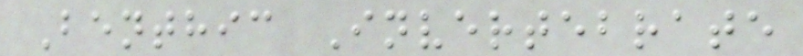Benthic Invertebrate
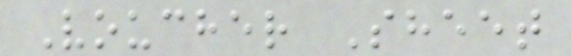Voucher Sheet
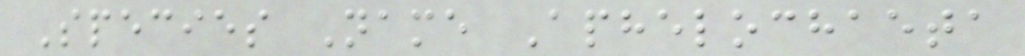Species Name Aphelochaeta
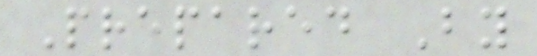Prepared By
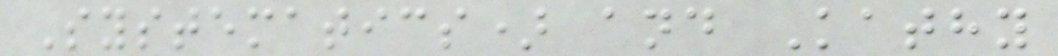Systematics) and Kathy
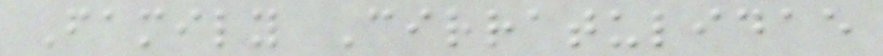Family Cirratulidae
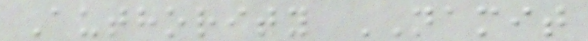Authority NAMIT
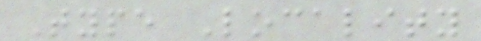Type Locality
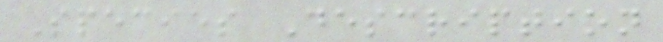Species Description
